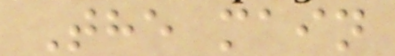The main
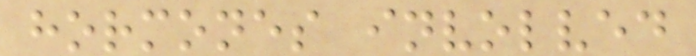hormones involved
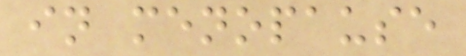in menopause
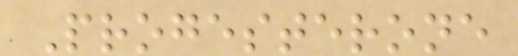Progesterone
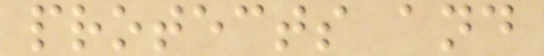protects and
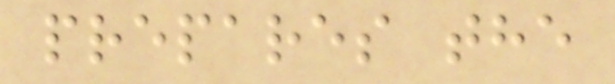prepares the
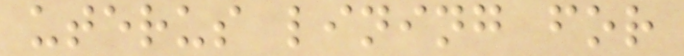uterus lining for
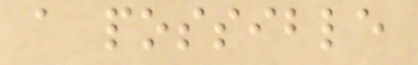a possible
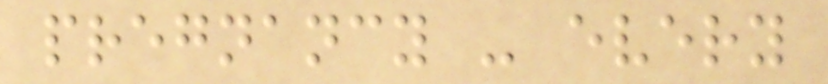pregnancy - every
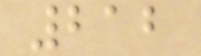212
